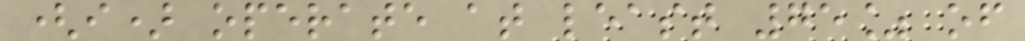(i) operate at least 75% of
